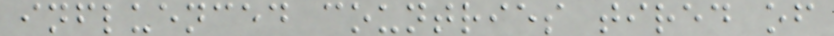influenced countries tired of
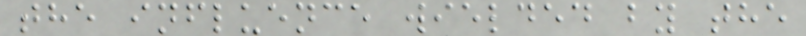the influence wielded by the
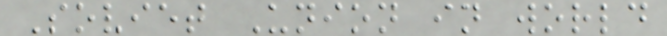Soviet Union in world
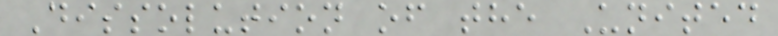Dissolution of the United
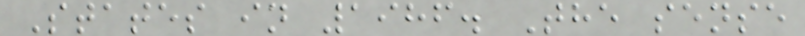States in 1986. The sense
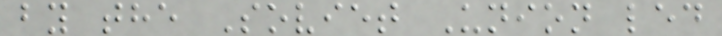by the Soviet Union led
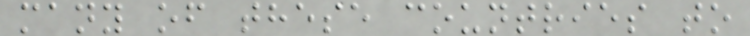many of these countries to
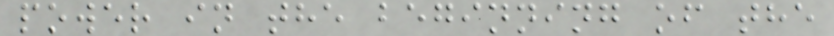power in the beginning of the
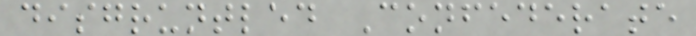disgruntled Confederate
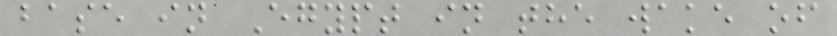base in Egypt in the wake of
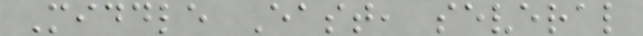Middle East, several
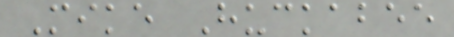Mike Huckabee
